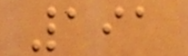191
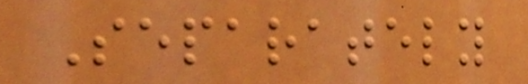Separately
